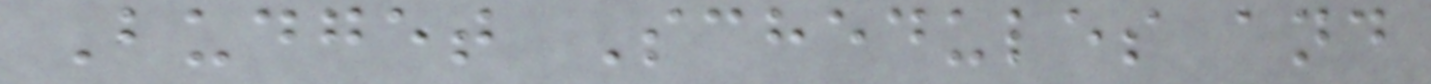Budget Schedules and
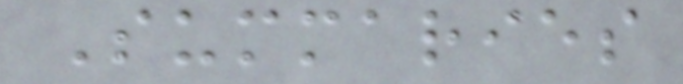Summaries
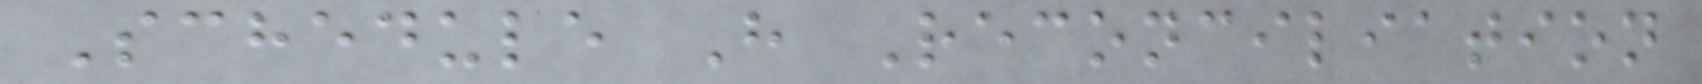Schedule H Reconciliation
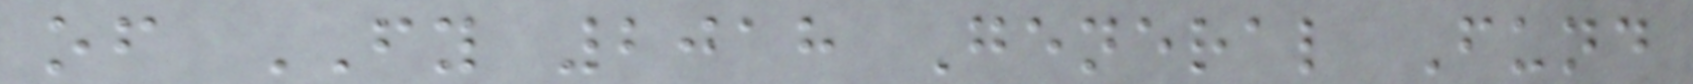of FY 2018 General Fund
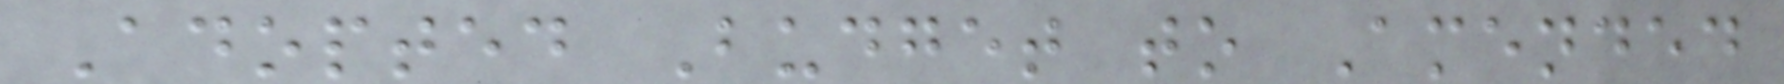Adopted Budget to Amended
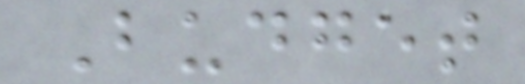Budget
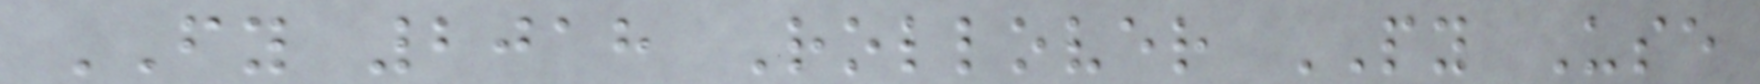FY 2018 Rollover PY Use
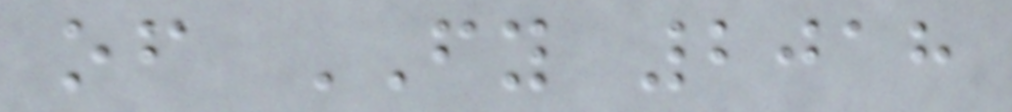of FY 2018
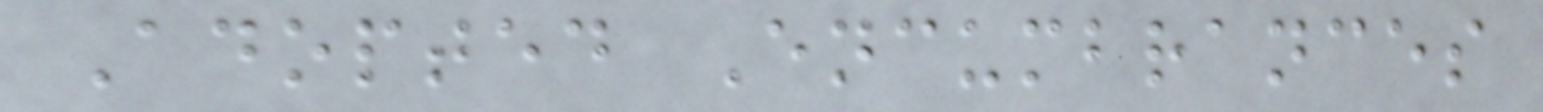Adopted Encumbrances
